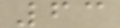63
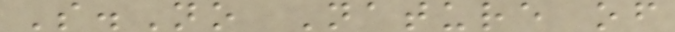S.No Nature of
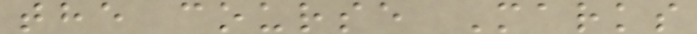the course Marks
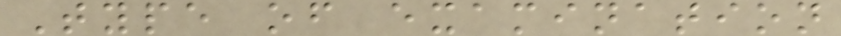Type of examination
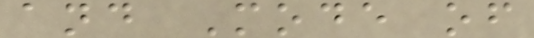and Mode of
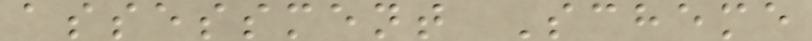assessment Scheme
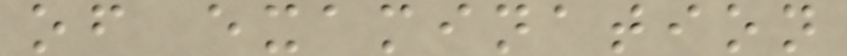of examination
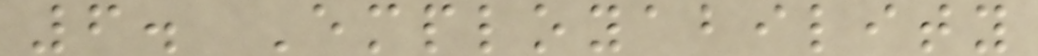6. Employability
